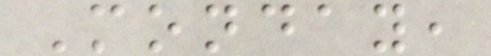Monday,
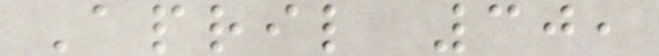April 30,
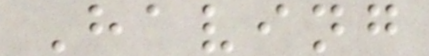Having
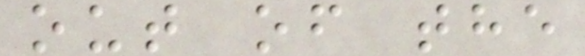out of the
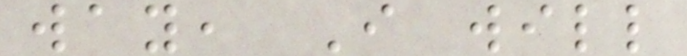way, I will
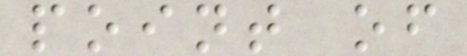point of
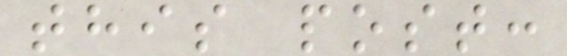this post:
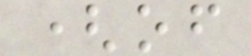(of
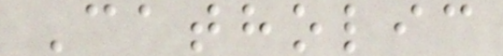Catholic
